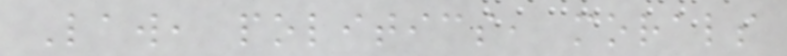Law, politics, morals
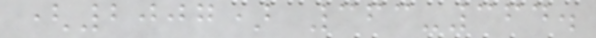(2007) 363-364.
